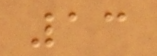13
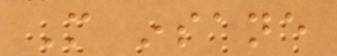More insane
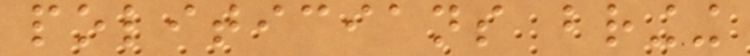politicians bringing
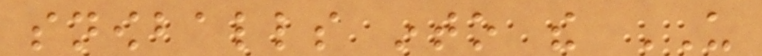snowballs into the US
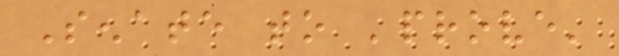Senate to 'prove'
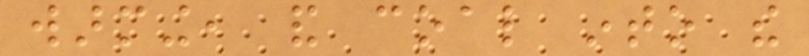warming, and coal into the
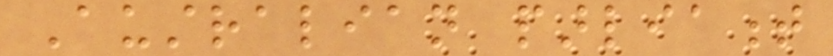Australian parliament
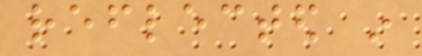reflected in
